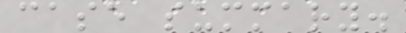case summary.
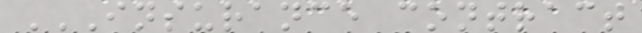INSURANCE CONTRACT
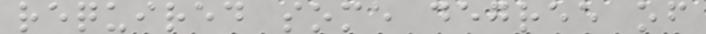required some degree of
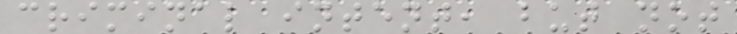criminal intent, but not
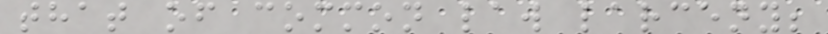that of common law larceny;
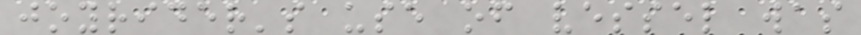joyrider's use of vessel was
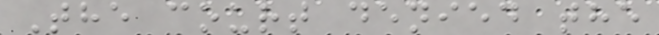The court denied the
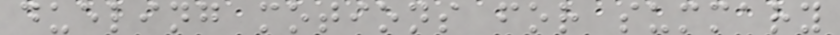dueling motions for summary
